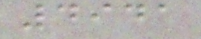4941
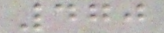470
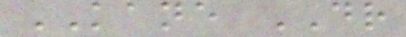KANE DR
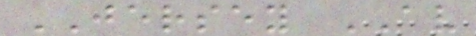JERSEY AV
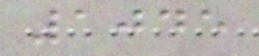1045
